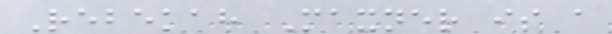Rebekah Maxner is a
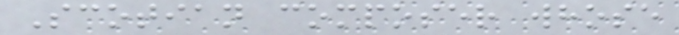Scotian composer whose
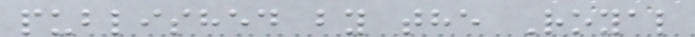published by the Royal
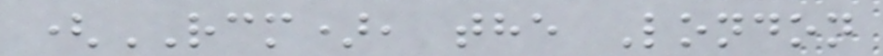(RCM), the London
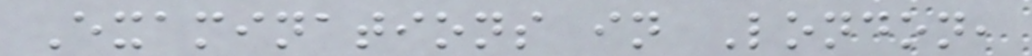Examinations in London,
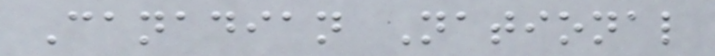Canadian National
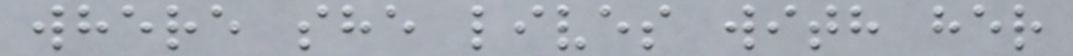where she lives with her
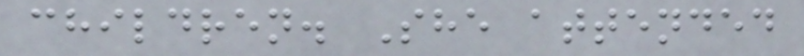children. She attended
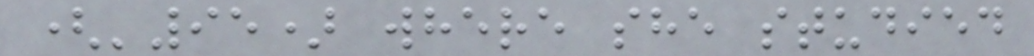('95) where she studied
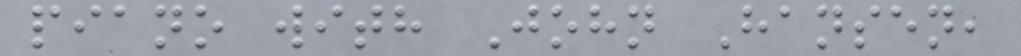piano with John Hansen,
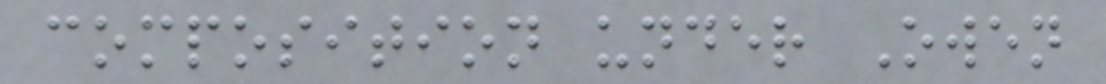composition under Owen
